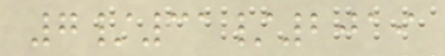7/31/2019
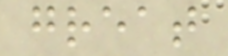great
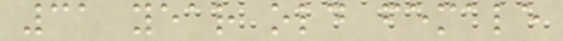31 year old female
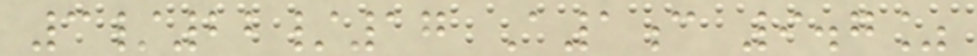3/22/17 A1c 9.7%
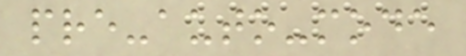pre-auto-mode
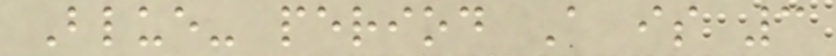Blue- period A is 3
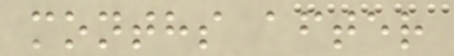months after
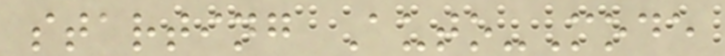starting Auto-Mode
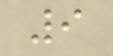9
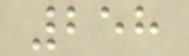258
